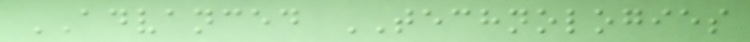ADVANCED TECHNOLOGIES
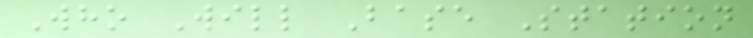Who Will Base Station
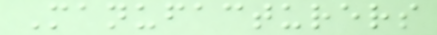Manufacturers
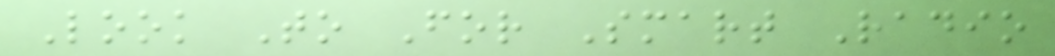Look To For Smart Radio
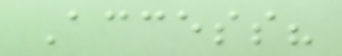Access?
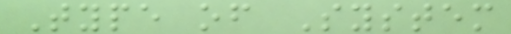Type of System
